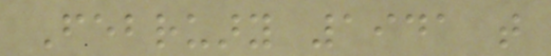February 1941 that
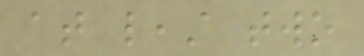at least two
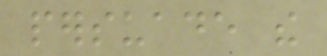persuade the
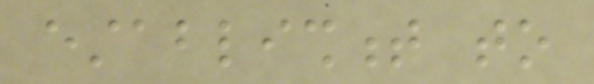establishment to
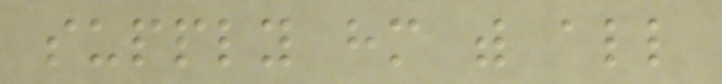supply him with all
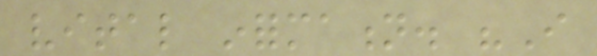vital information. "I
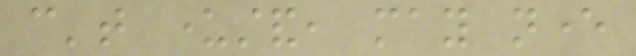can't understand, may never
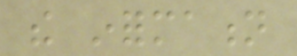the information
